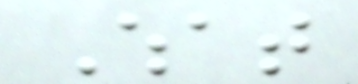What
